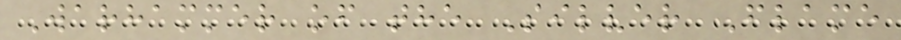Warhammer of the Silver Flame
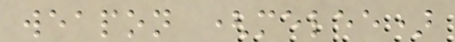weapon (melee)
